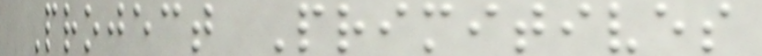Project Primitives
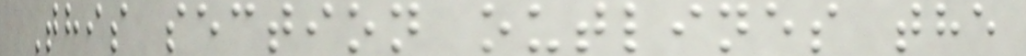This section outlines the
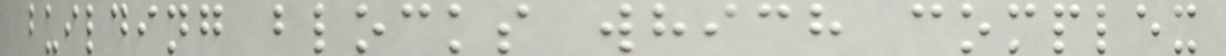building blocks which complex
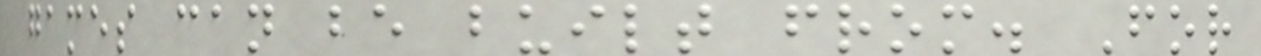games can be built from. For
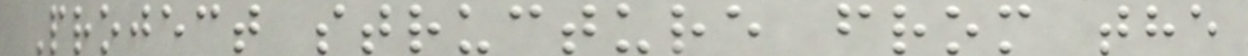Project structure from the
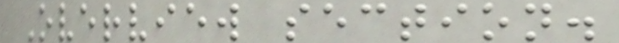Overview section.
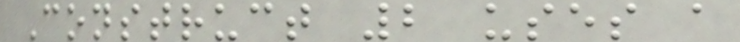Construct 2 uses a
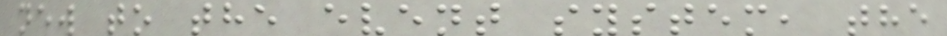new to the event system, the
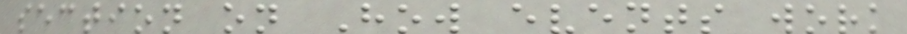section on How events work
